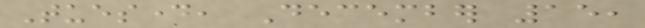Tuesday, December 15,
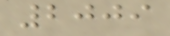2009
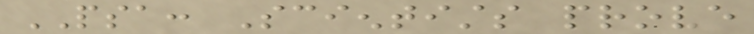PSA: Scientists prove
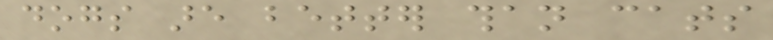dogs are better than cats
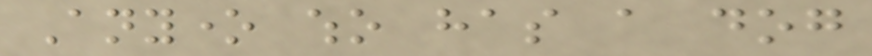Anyone who has a dog
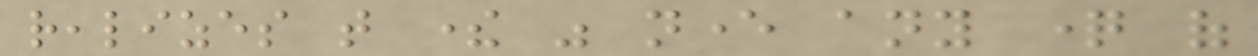realizes that there was never any question of
